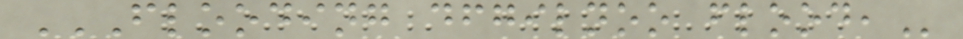FLOODING DFGILNOO FLOOD,
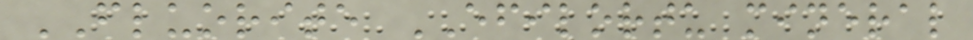FLUORITE EFILORTU mineral
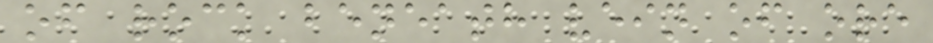of rock beneath vein of ore
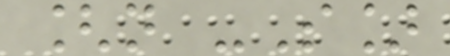[n -S]
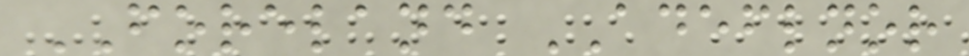FORELAND ADEFLNOR
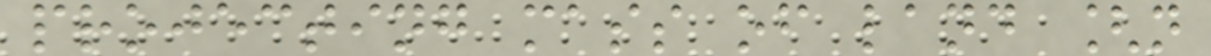projecting mass of land [n
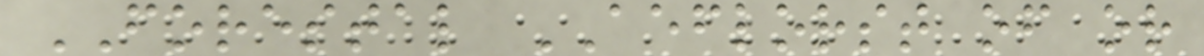FORESTAL AEFLORST of or
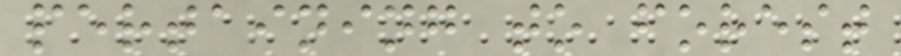pertaining to forest
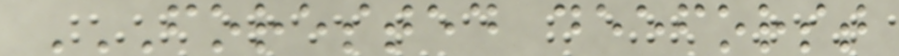FORESTED DEEFORST
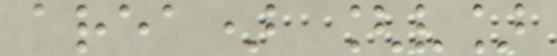area) [v]
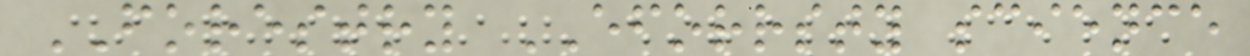FORESTRY EFORRSTY science
